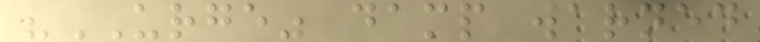"URGE" damp warned
